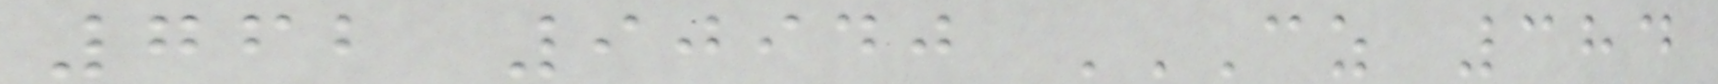762 90940 CZ 384
